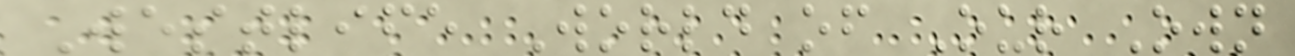Westlife World of Our Own
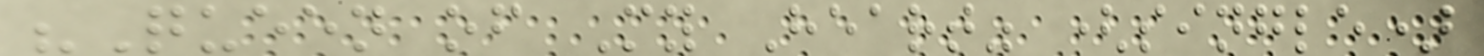"Queen of My Heart" (single)
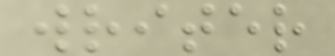writer
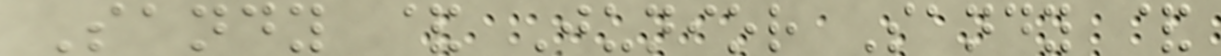Sandy & Junior Sandy &
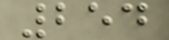254
